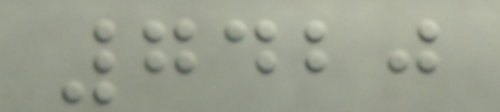7420
